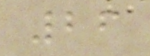26
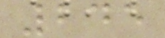245
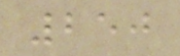250
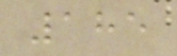185
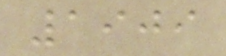1909
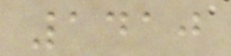1410
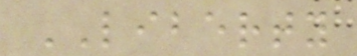LIBERTY
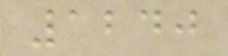1240
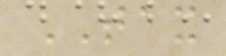TAX
